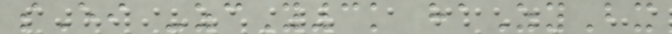sEi -zcY3k haZyBx
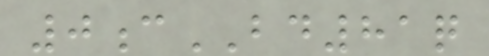0cBD81q
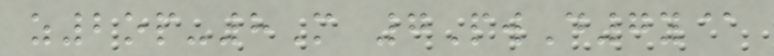z2op-8M 7PwD7y@
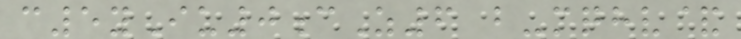c5yIu0cZ6 b-mqhv&
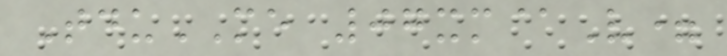TduME 07xm@V=
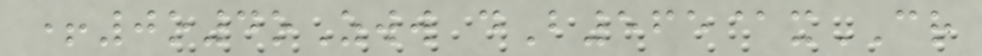+0o4oZww dB565@xCR
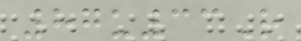87u33R
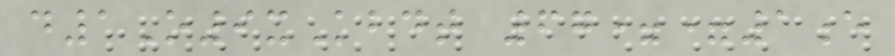d1O9xKbdt 67==1e
